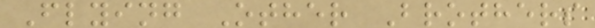Flying Other Brothers
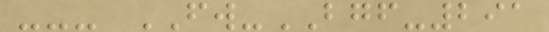--- FW-BGF-291
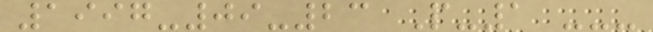1997-09-23 P-1 ---
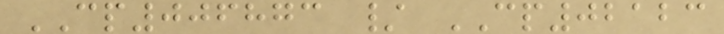CP006873 / CP02123
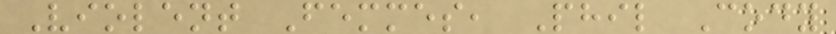Violent Femmes, Phil Cody
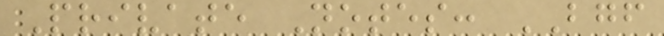Private Notes: BGF
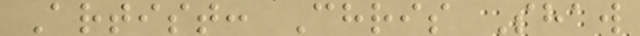Artist: Chris Shaw
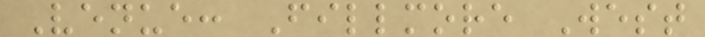Venue: Fillmore West
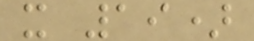x 19)
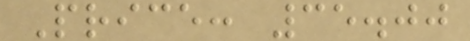Price: 35.00
